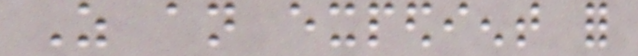As an expedient for
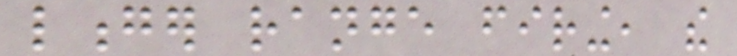longer range firing, the
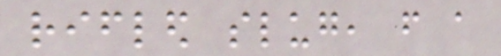rifled slug, from a
